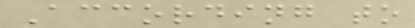According to
